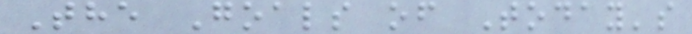The Goals of Today's
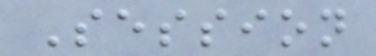Session
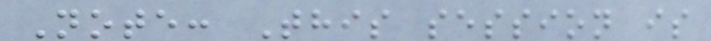Note: This session is
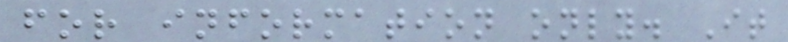for information only. It
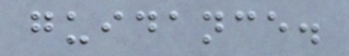guidance.
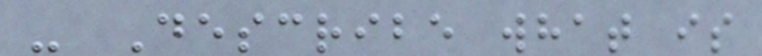- Describe what is
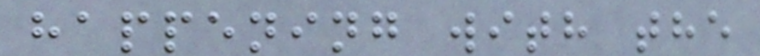happening with the
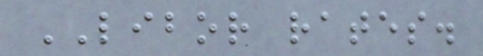LIBOR rates.
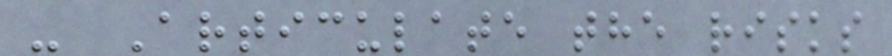- Articulate the risks
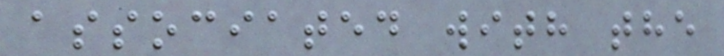associated with the
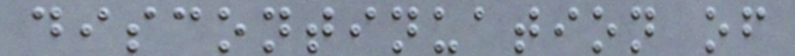discontinuation of
